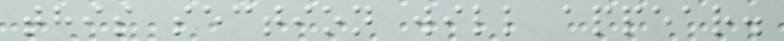this section will appear.
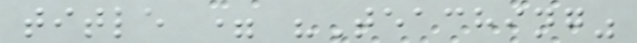title = "Teaching"
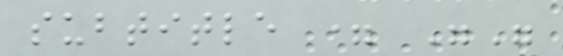subtitle = ""
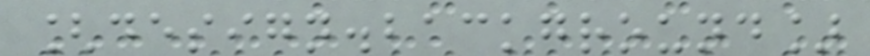[design.background]
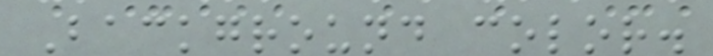Background color.
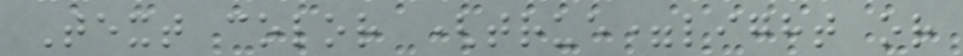Text color (true=light or
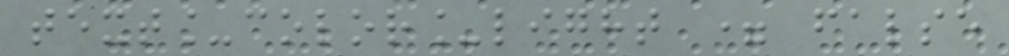text_color_light = false
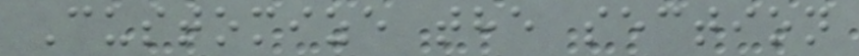Customize the section
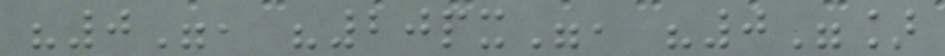"0", "20px", "0"]
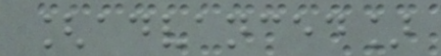[advanced]
